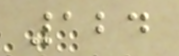124
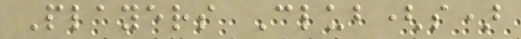Players Club(s)
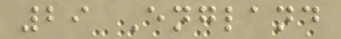29 England
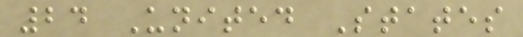24 United States
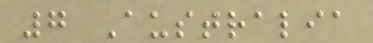7 Australia
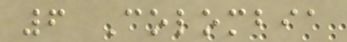6 Colombia
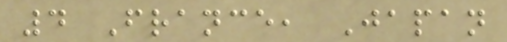4 France, Japan
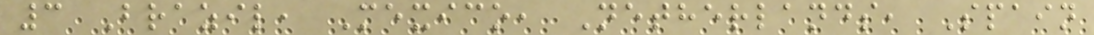3 Brazil, Mexico, Netherlands, Spain
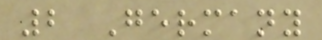2 Germany
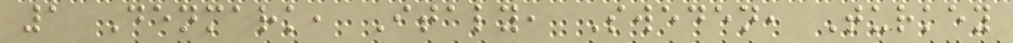1 Denmark, Italy, Sweden, Turkey
